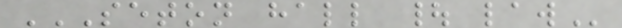SETON HALL | LAW
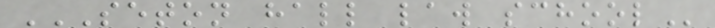SETON HALL LAW SCHOOL
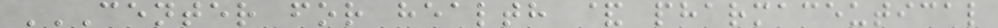CENTER FOR HEALTH & PHARMACEUTICAL
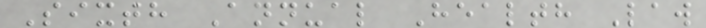Sixth Annual Health Law
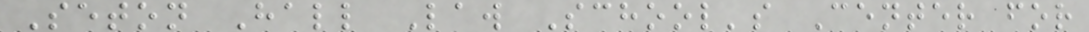Seton Hall Law School's Center for
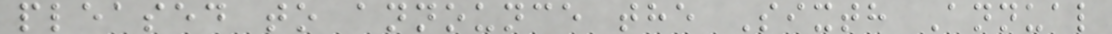pleased to announce the Sixth Annual
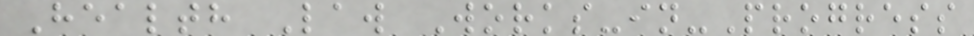Health Law Works-in-Progress
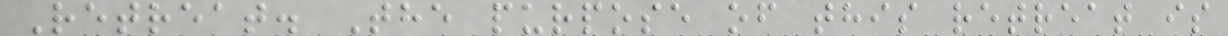Retreat. The purpose of this retreat is
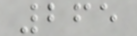265
